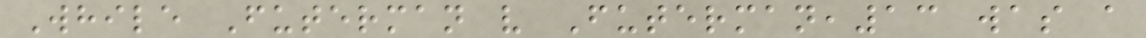While Futerman v Futerman,13 was a
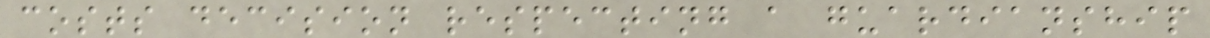costs decision respecting a guardianship
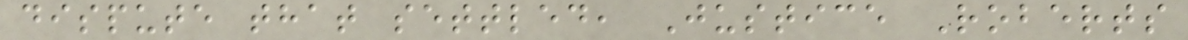dispute that settled, Justice Roberts
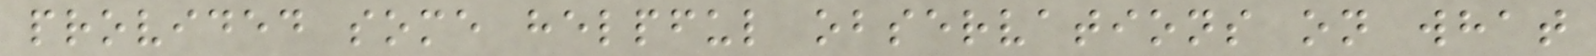provided some helpful observations on what
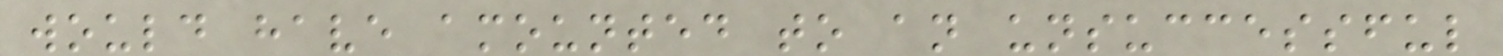would have amounted to an unsuccessful
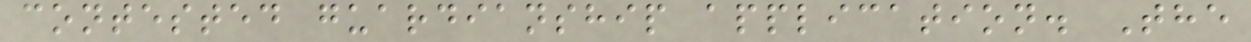contested guardianship application. The
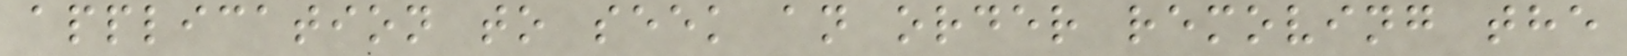application to seek an order removing the
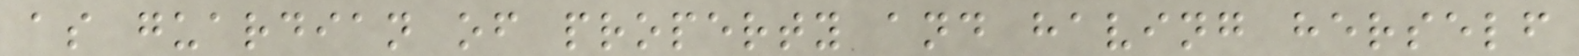as guardian of property and having herself
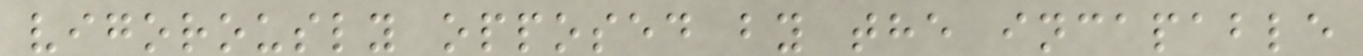vigorously opposed by the incapable
